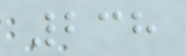238
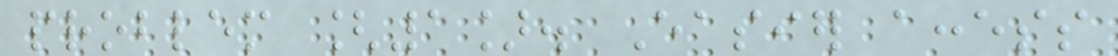problem [1]. Easier access
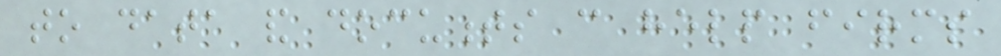to data and documents can help firms
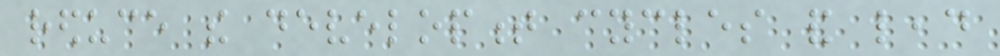reduce the development cycles and lead
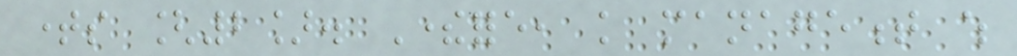times [2]. Therefore, knowledge management which
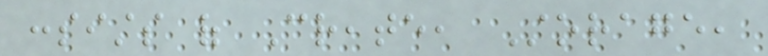consists of Create, Storage,
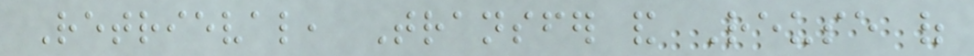Retrieval, Transfer and Reuse of
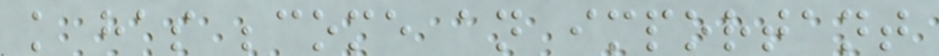knowledge has become an important
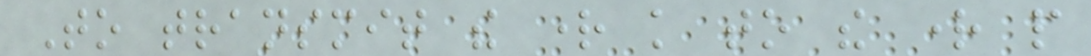To transmit the right knowledge to the right people
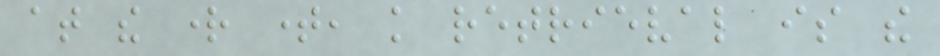at the right time, knowledge retrieval is the
